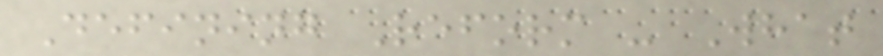Defining Reform - What
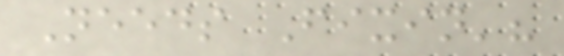Needs Fixin'?
